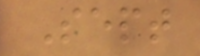Sept
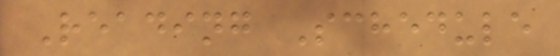Reading Schedule
